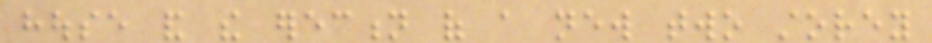house and the erection of a new two storey
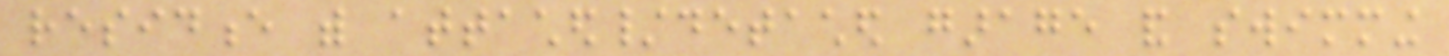residence with attached/detached garage and swimming
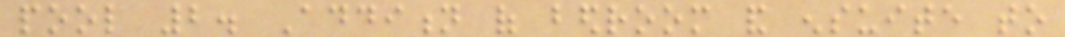pool 2. Addition of bedroom and ensuite to
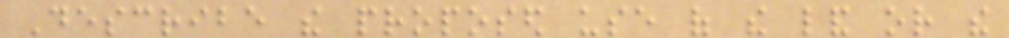Describe the proposed use of the land or the
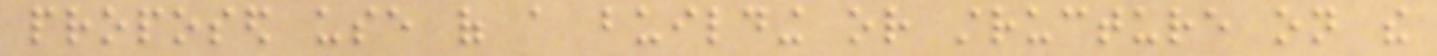proposed use of a building or structure on the
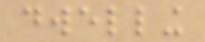dwelling
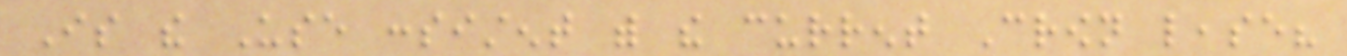Is the Use consistent with the current Crown lease?
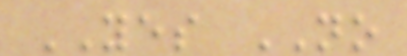YES NO
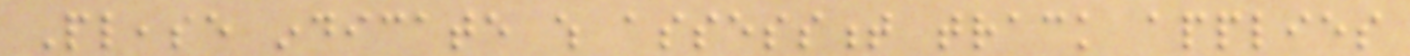Please indicate which assessment track applies
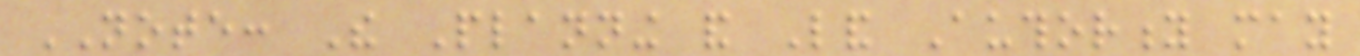NOTE: The Planning and Land Authority may
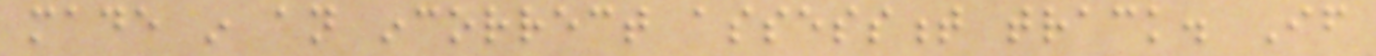made in an incorrect assessment track. If
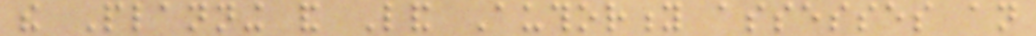the Planning and Land Authority assesses an
